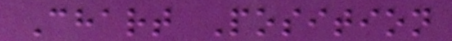Chart Position
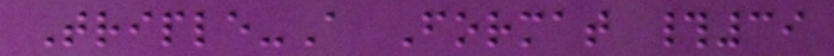Triple-A Format #39
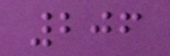206
